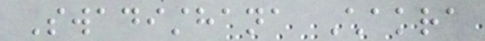Swadisthana Chakra
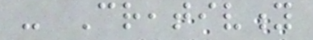- Creativity
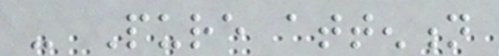- Pure attention
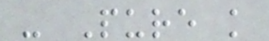- Pure knowledge
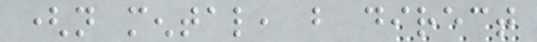(not mental, but direct
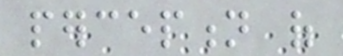perception of
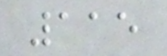115
